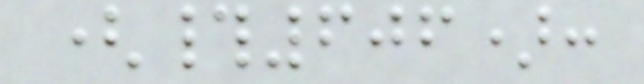(#606):
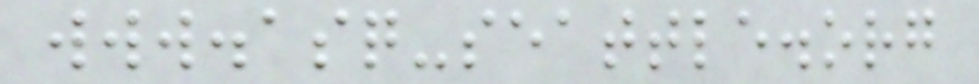www.asq-seattle.org
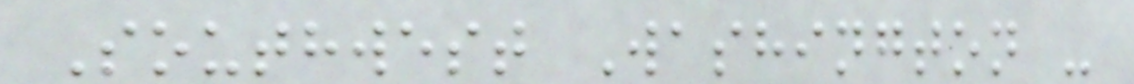Southwest Washington -
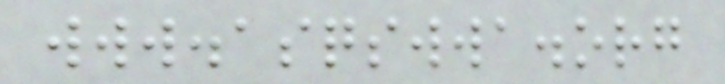www.asqswwa.org
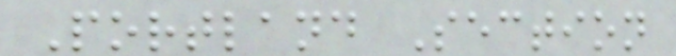Portland Section
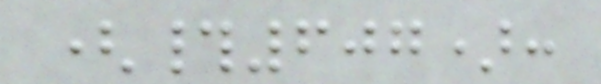(#607):
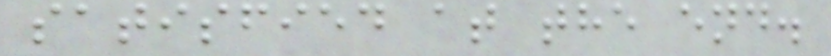satisfied at the end.
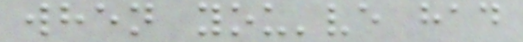when you've had
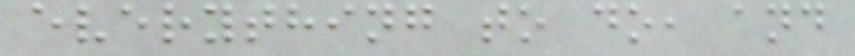everything to do, and
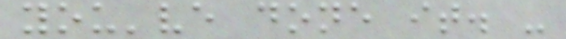you've done it. -
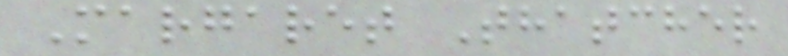Margaret Thatcher
